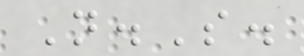N.S.
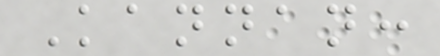Kannan:
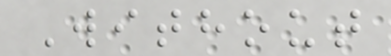Without
